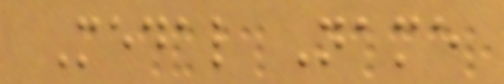Medal Name
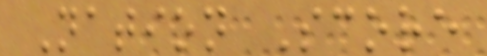Nation Score
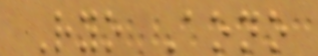Ryo Aono
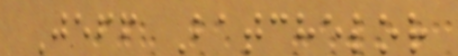Jeff Batchelor
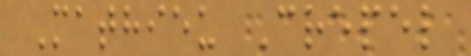Mathieu Crepel
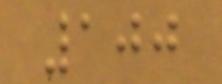100
